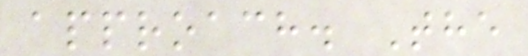approach. The
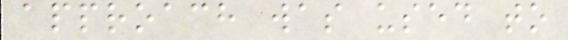approach was used to
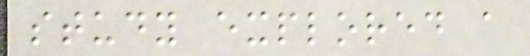study explored a
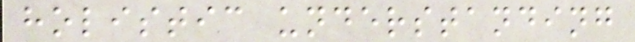holistic understanding
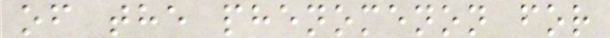of the phenomenon for
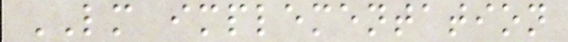LM implementation
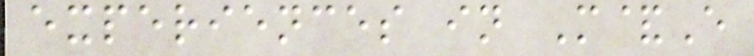experiences in M&E
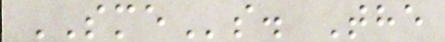SMEs. The
